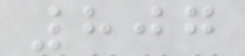807
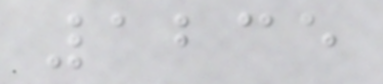1235
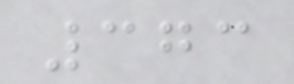373
